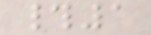#1
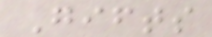Gifts
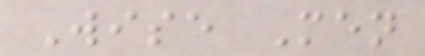Wise Men
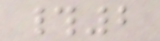#2
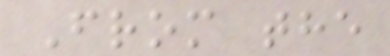From the
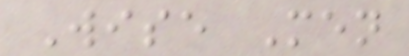Wise Men
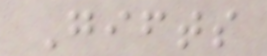Gifts
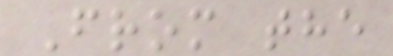From the
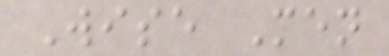Wise Men
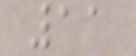11
